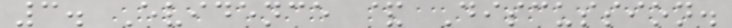3. Evidence & Discussion.
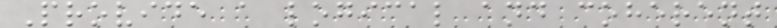Provide a logical and coherent
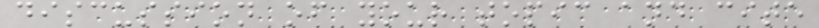discussion of your topic and cite
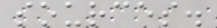sources.
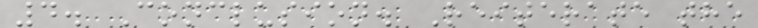4. Conclusion. Reiterate the
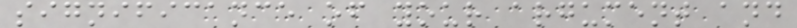significance of your argument and
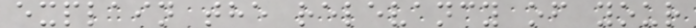explain the relevancy of your
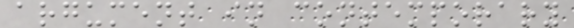argument in contemporary
